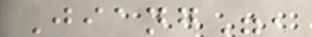Jiang",
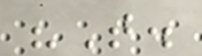"T.
